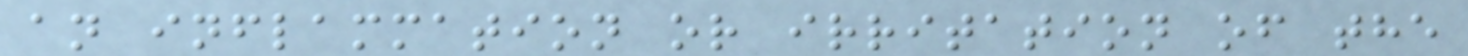an inflammation or irritation of the
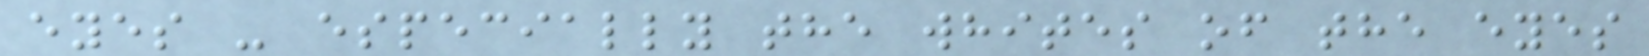eyes - especially the whites of the eyes
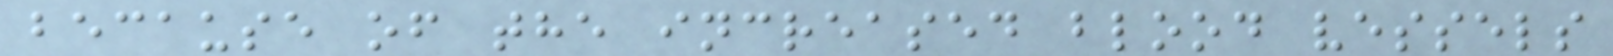because of the increased blood vessels
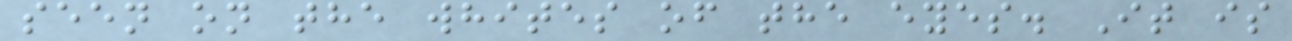seen on the whites of the eyes. It is
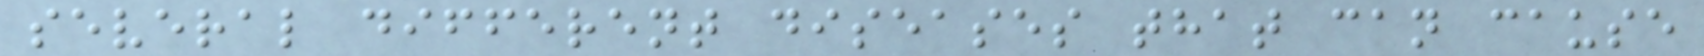several different diseases that can cause
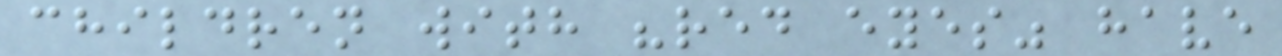children with "red eyes" have
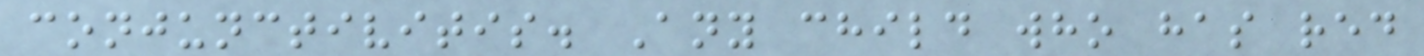conjunctivitis. Any child who has red
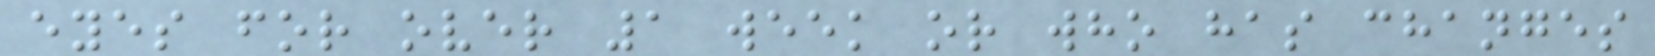eyes for over 1 week or who has changes
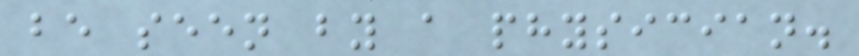be seen by a physician.
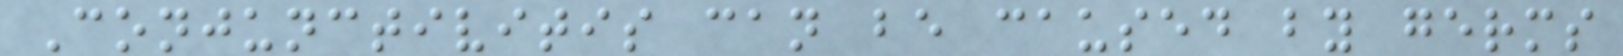Conjunctivitis can be caused by germs
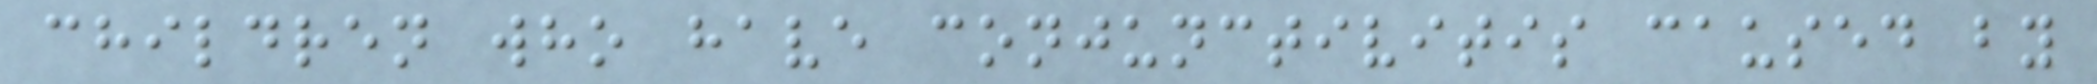children who have conjunctivitis caused by
